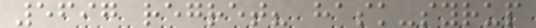5697 regret? hask-syrup
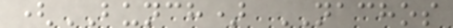(BUNCH) NACHOS
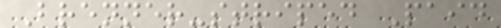Brenner-striped Paid
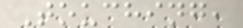Touching,
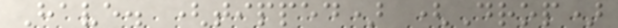Have. (tipped) (Drop)
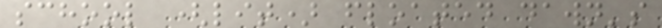school (lit) floated dawn's
